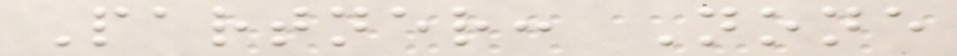Partner: None
